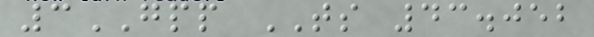3GPP TS 43.052
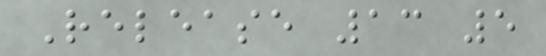Release 13 5
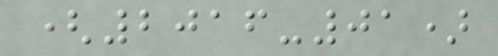(2016-01)
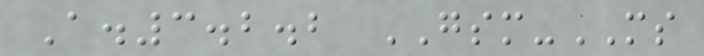A.3.2.2 GSM-MS
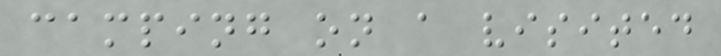camping on a visited
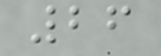26
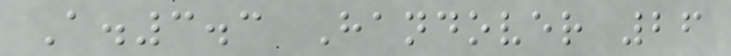A.3.3 Handover 26
